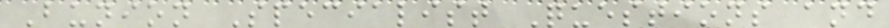Bunion Specialist Questions and
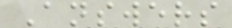Answers
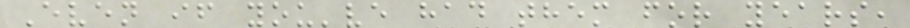Even if you've had them for years,
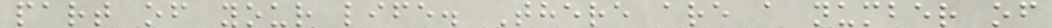part of your life. There are a number of
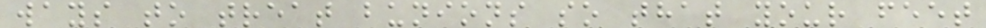ways to treat bunions so that your feet
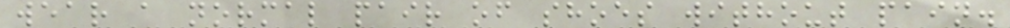wear a normal pair of shoes without pain.
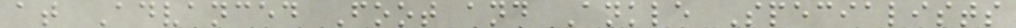at Advanced Foot and Ankle Specialists
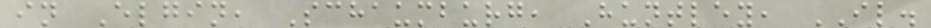in Elgin, Schaumburg, Huntley, IL.
